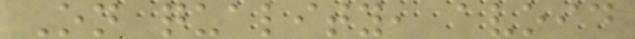On quality, avoid
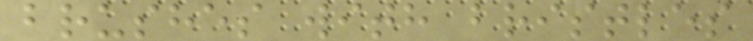brushes with bristles
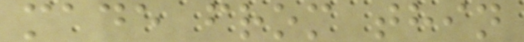made from thin
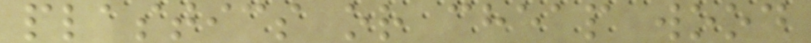plastics or cheap wood
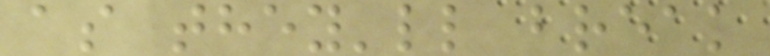as they'll break
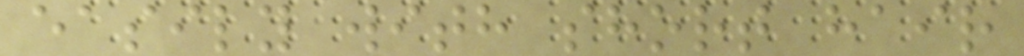easily with short hair
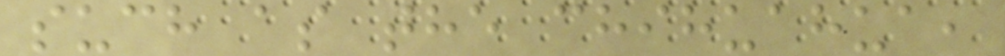such as the chihuahua,
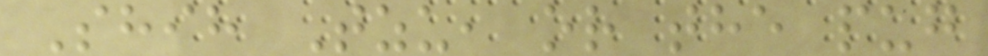Shih Tzu, or the pug
